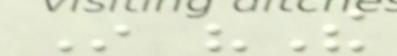In "The
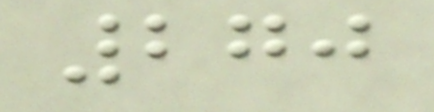270
